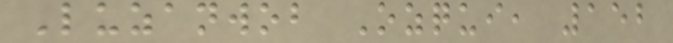Luzanwob Ozqui, 152
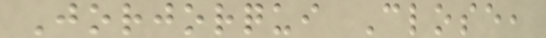Jorjorqui Close,
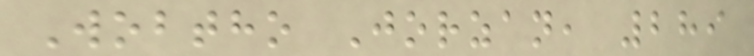Wobtho Jorzan, 289
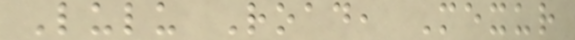Lulu Road, Mexur
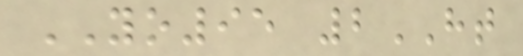YO95 2HT
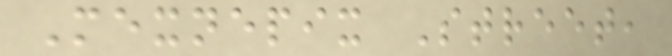Mexnepix Street,
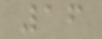16
